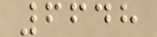6648
